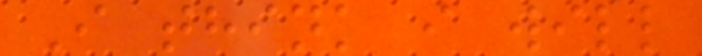I think i will
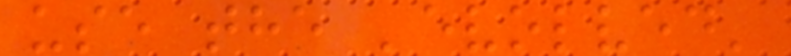use the 'evolved'
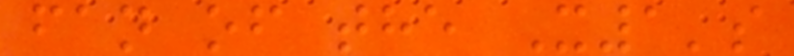fan of the X1's
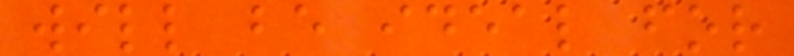will be ideal for
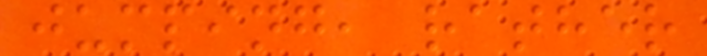jumping, rather
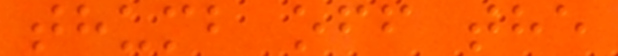thumb off the
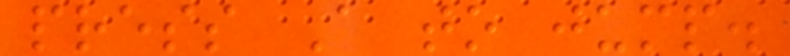press A to jump.
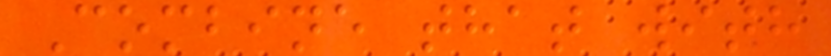Combine that with
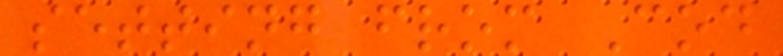setting from Cod
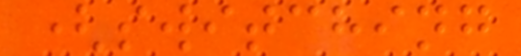(switching
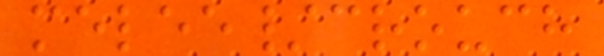melee/crouch
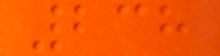238
